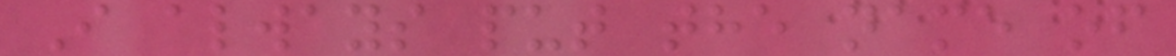I always put the name of
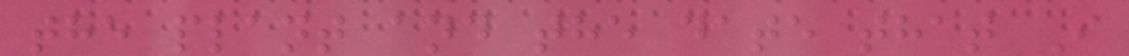the plant and the date that I
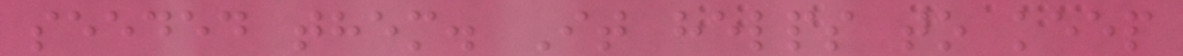seeded them. It helps to keep
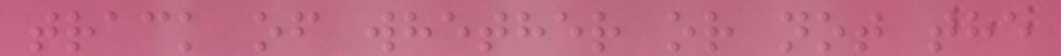track of whether or not the
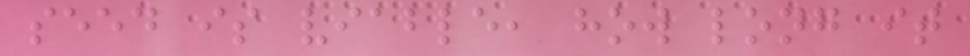seed is viable, how long it
